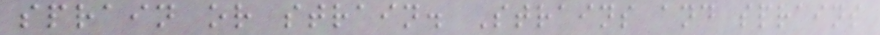sprain or strain. Strains and sprains
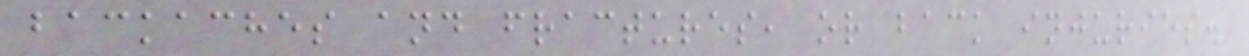backaches and fractures, or back injuries.
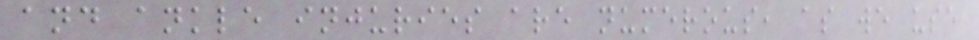and ankle injuries are numerous, as we use
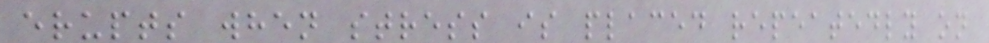erupts when stress is placed repeatedly on
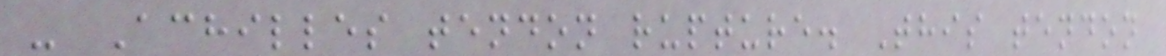- Achilles tendon rupture. This tendon
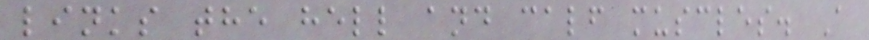links the hell and calf muscles. A
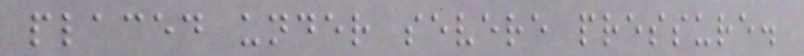placed under severe pressure.
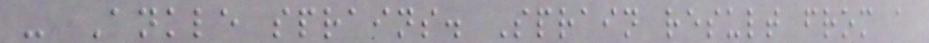- Ankle sprains. Sprain result from a
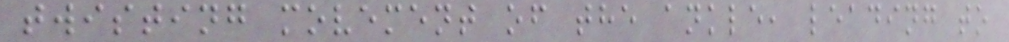twisting movement of the ankle, leading to
